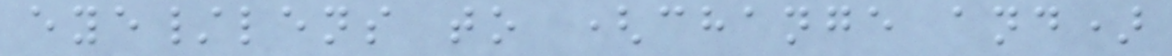eye/lens to (change and)
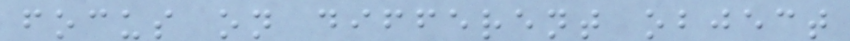focus on different object
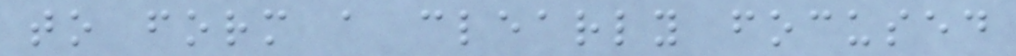to form a clearly focused
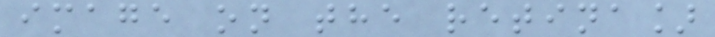image on the retina]
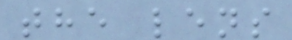the lens
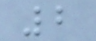2
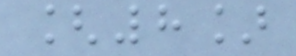[8]
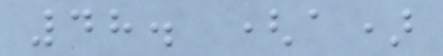48. (a)
